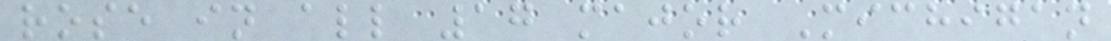rose in all 17 major Michigan
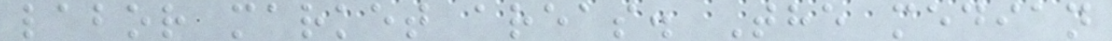labor market areas. The median
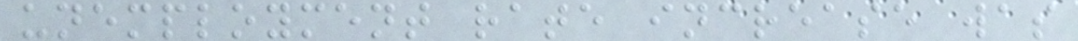unemployment rate increase was
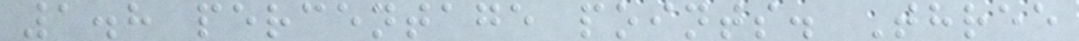1.8 percentage points. Three
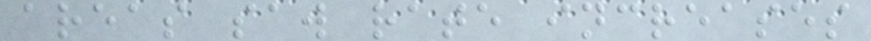areas saw rate increases
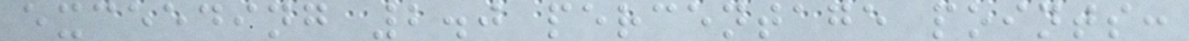exceeding 2.0 percentage points:
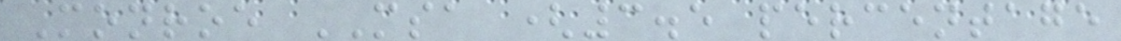Monroe MSA (3.5 percentage
